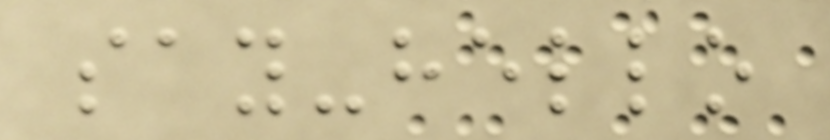say-hello
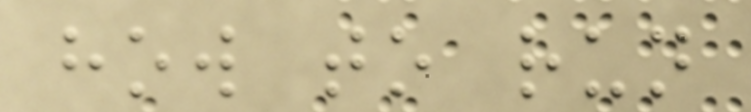how to run
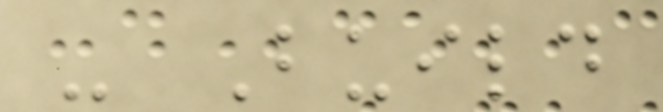- Build
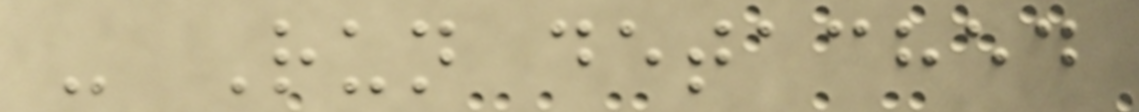- Run detached
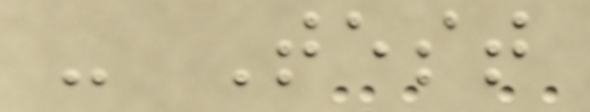- Test
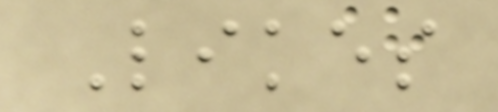Likes
